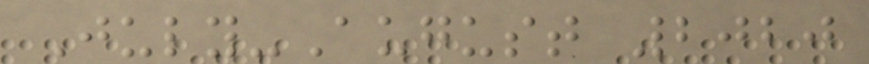July-August 2020
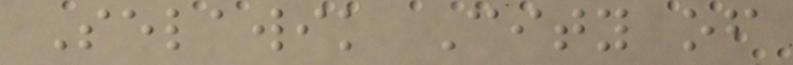Selawik City of
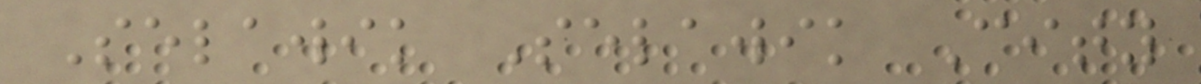Selawik Selawik City
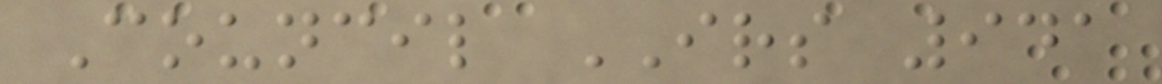Council IRS 941
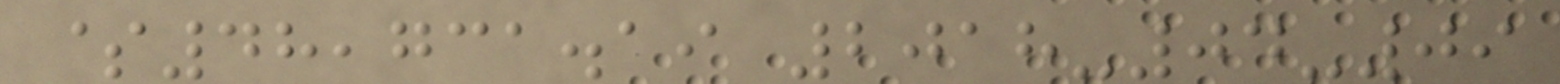$48,731.19 2018-04-09
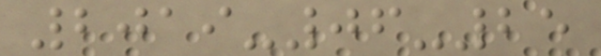2019-06-25
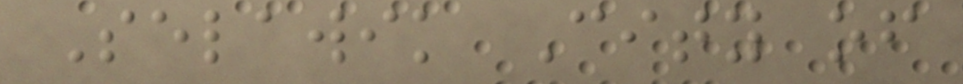Selawik City of
